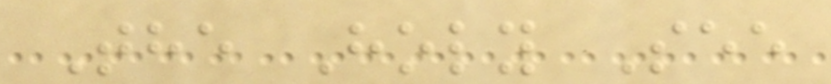The Holy See
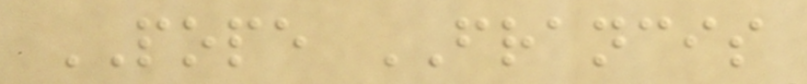POPE FRANCIS
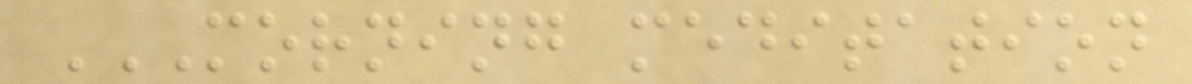MORNING MEDITATION
